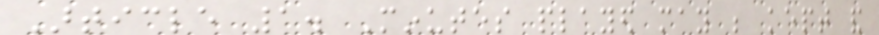Article 1. Minutes played may be kept and
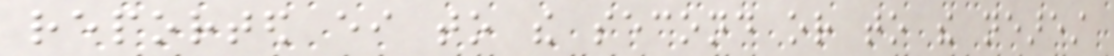reported either to the second or to the nearest
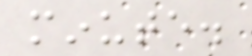minute.
